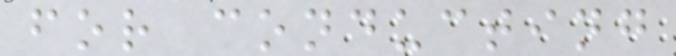for conducting
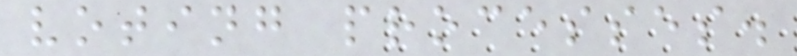voting processes.
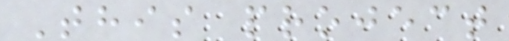This project
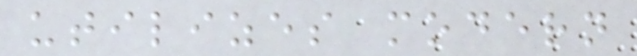utilizes modern
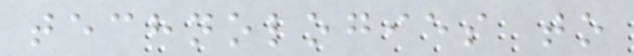technologies to
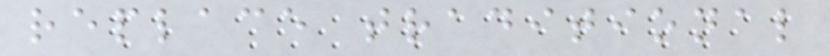replace traditional
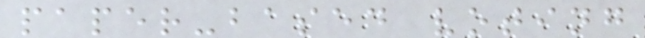paper-based voting
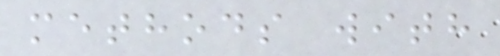methods with
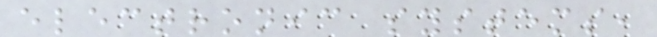electronic systems,
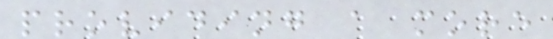providing a more
